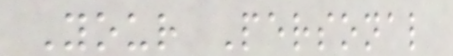Your Personal
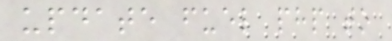update fuel php to
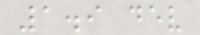1.9 dev
